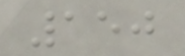150
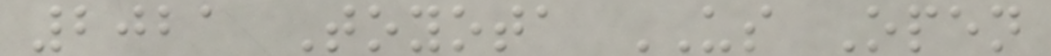2021 Toyota US Open
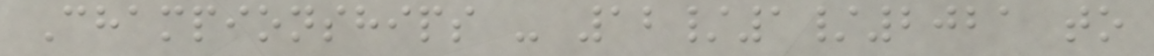Championships - 12/1/2021 to
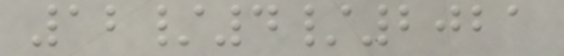12/4/2021
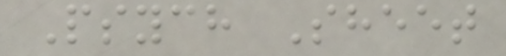Psych Sheet
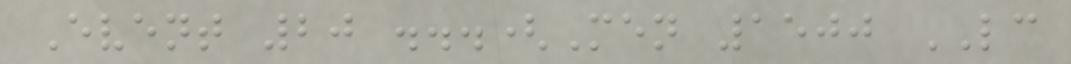Event 20 ...(Men 1500 LC
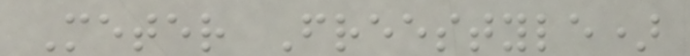Meter Freestyle)
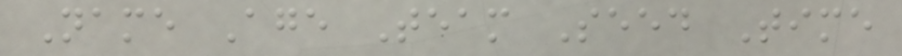Name Age Team Seed Time
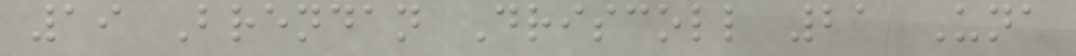19 Brendan Driscoll 21 Una
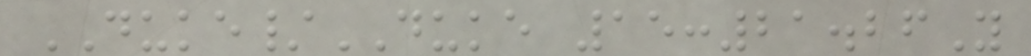DUKE/DUKE 15:21.26Y
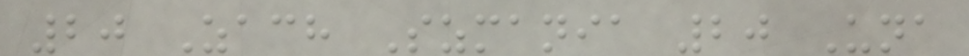20 Zach Szmania 20 Una
